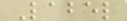Label
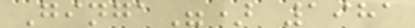Ginga") 1981
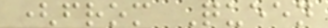(from Queen
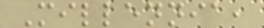Millennia,
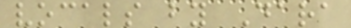vocals by Dara
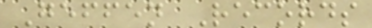Geffen Records
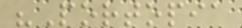"Portopia
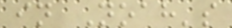in Noah's
